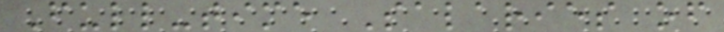Full-time Salaries of
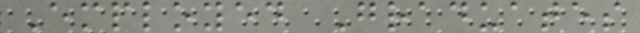Employed Graduates
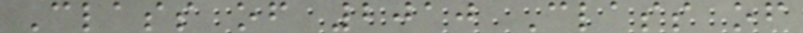Class of 2010 Class of
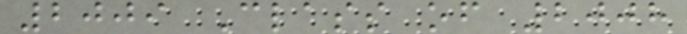2009 Class of 2008
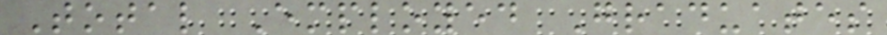Total Employed Graduates
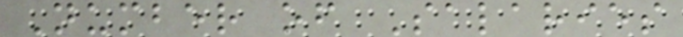Number of Salaries
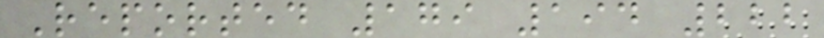Reported 179 194 222
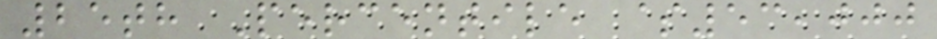25th Percentile $53,000
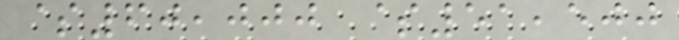$60,000 $51,500
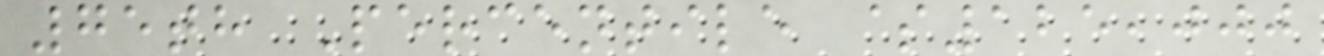75th Percentile $125,000
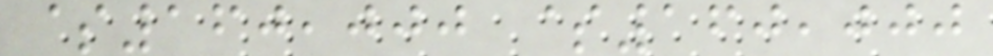$160,000 $160,000
